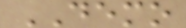DEMO
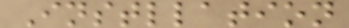Instllation
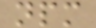npm
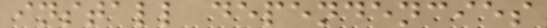install dependencies
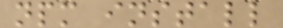npm install
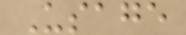Usage
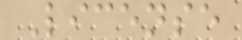License
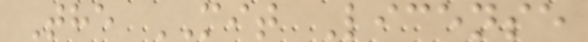The MIT License
